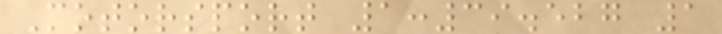Motorsport 1:39.527 1
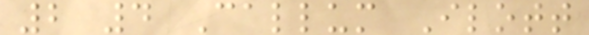2 4 Callum Ilott
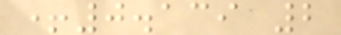+0.139 2
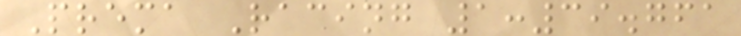Prema Racing 1:39.761
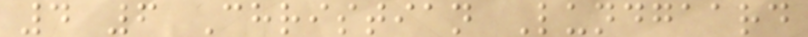4 6 Christian Lundgaard
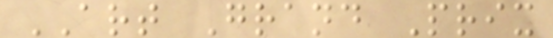ART Grand Prix
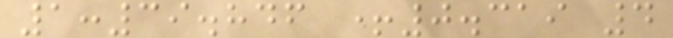1:39.846 +0.319 4
